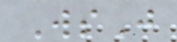WsJ
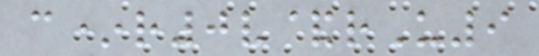c*r0v&rU9
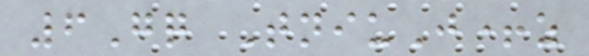6Gq TniuJ+z
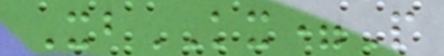XbKX=P
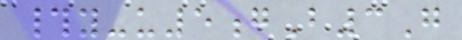#y-u5gB3G
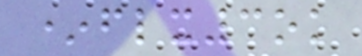*flx3ok
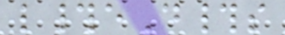l#eD#s
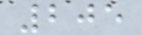205
